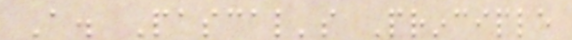A. Pascal's Principle
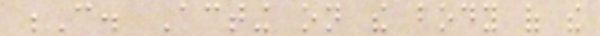C. Acting on the body of the
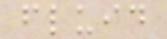fluid
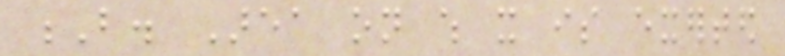B. Area on which it is exerted
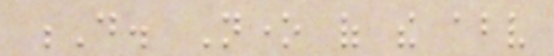D. None of the above
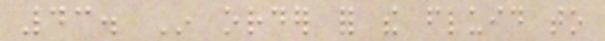43. In order for the fluid to
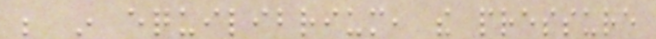be in equilibrium, the pressure
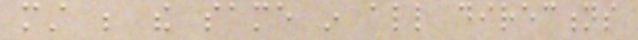must be the same in all directions
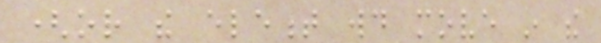(or the element would move in the
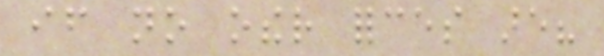if no other forces are?
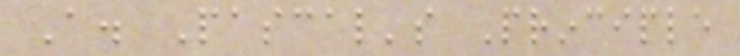A. Pascal's Principle
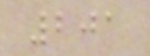201
